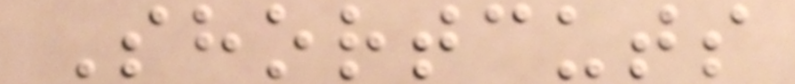Shortcuts
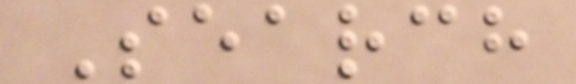Search
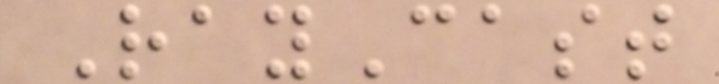RayCast
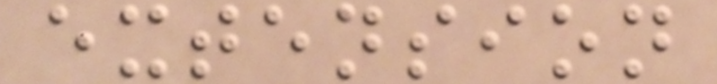extension
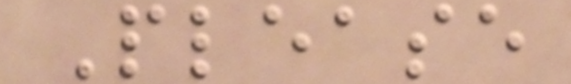Please
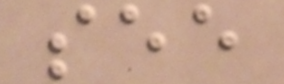see
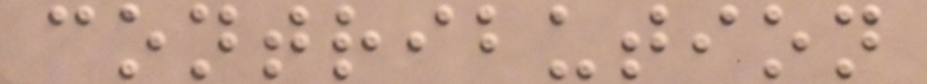contribution
